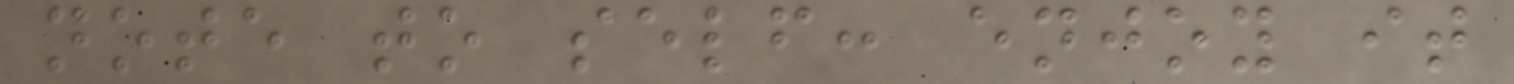note to self: enjoy it
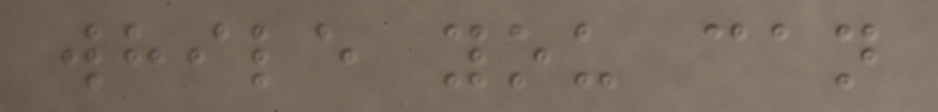while you can
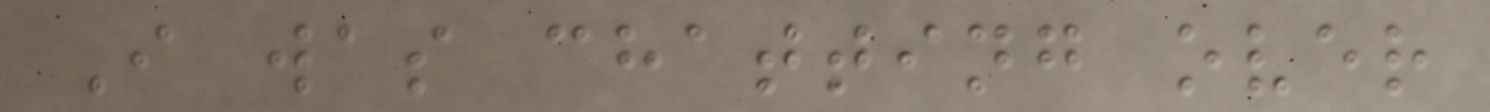I was chatting over
